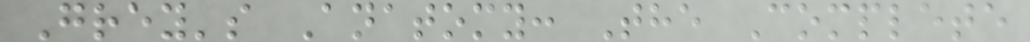Grey's Anatomy: The Complete
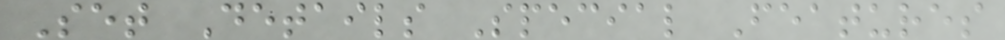Set Details Special Features
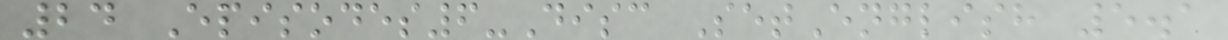24 Episodes6-Disc SetEnglish 5.1
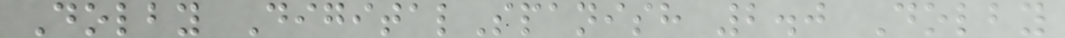Dolby DigitalSpanish 2.0 Dolby
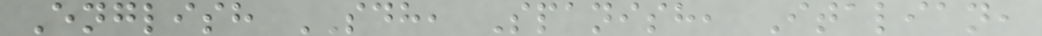English SDH, Spanish, Italian,
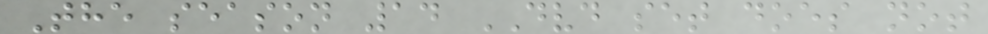The season 14 DVD set does not
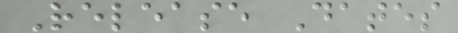Release Dates
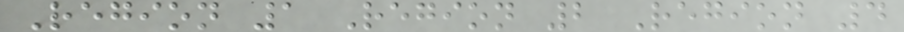Region 1 Region 2 Region 4
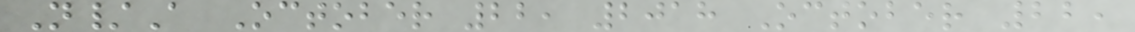N/A October 22, 2018 October 22,
